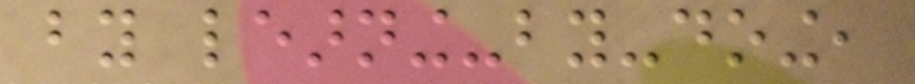by learning-by-doing,
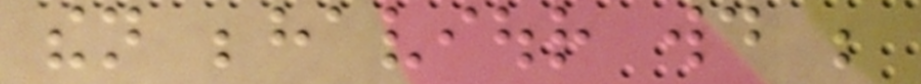then behaviour would be
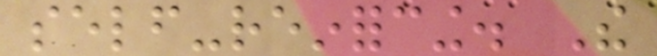self-reinforcing. The
